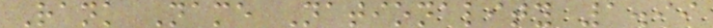Rank Name Nationality 1.99
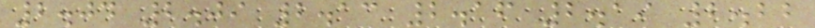2.04 2.09 2.13 2.16 2.19 2.22
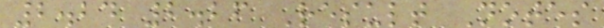2.24 2.26 Result Notes
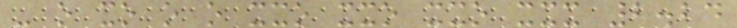- o xo o o xxo xxo xxo xxx 2.24
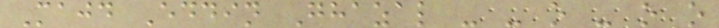Majd Eddin Ghazal - - o - o o
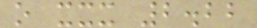o xxx 2.22
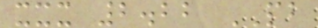xxx 2.22 PB
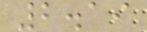2.19
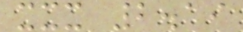xxx 2.19
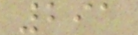291
